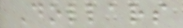Dollars
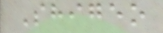Shigeo
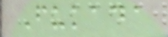Fukada
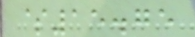$15.75
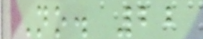No. 22
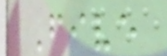Five
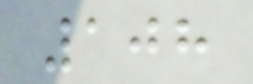108
